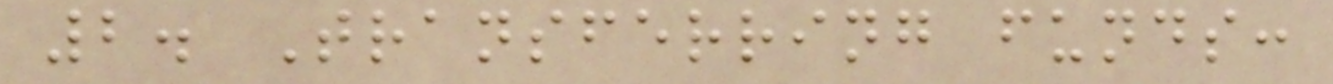2. Transferring funds:
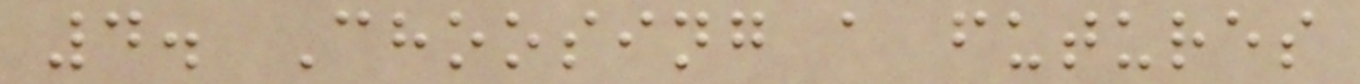4. Choosing a futures
